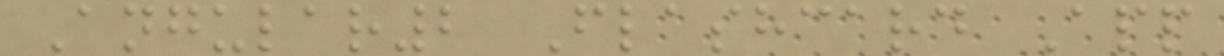Angular2 Flashcard App
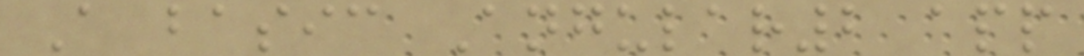A basic Angular2 app
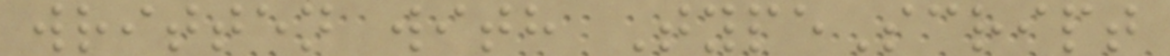written with TypeScript
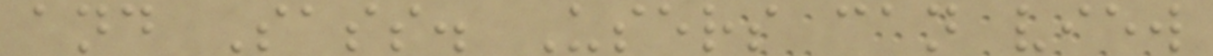and Sass. Users can view
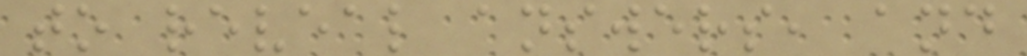to reveal answers, and
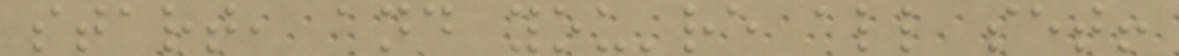start, and you're all set!
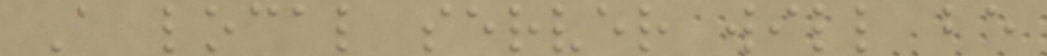A local server will be
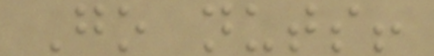Go nuts!
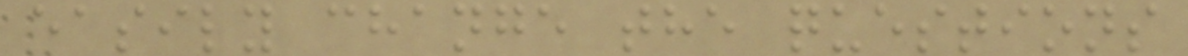easily change the questions
